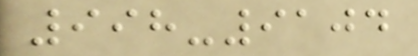998-9104
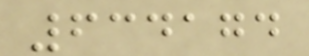634174
